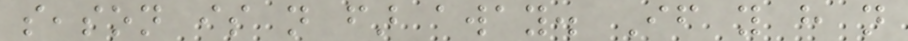season is not far away. If you have not
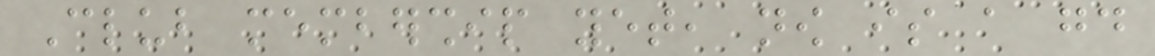Club membership yet, now is a good
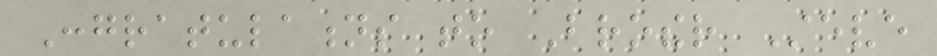Congratulations to Brother Steve
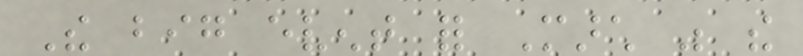The big event for March was the
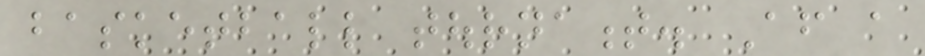basketball tournament. After a
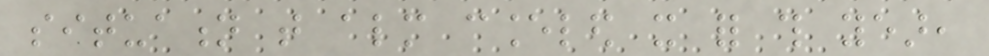situation that almost canceled it for this year,
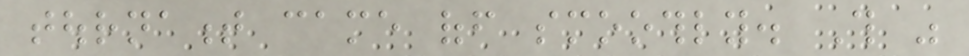tournament came off smoothly. This was
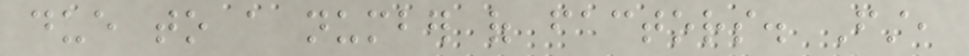due to a number of factors. First,
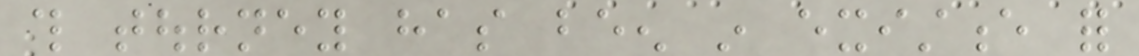this tourney has been in existence for
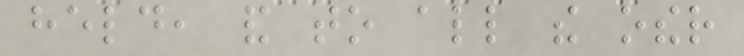held, and to all the other
